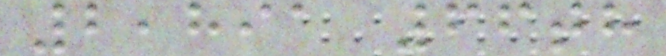2,891 66th
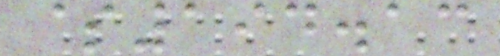$194.13
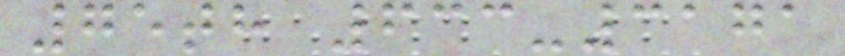75th 633-3171
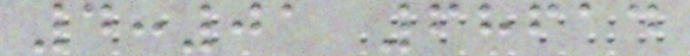4:01 68614
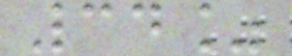34%
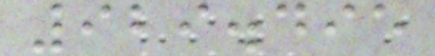929.495
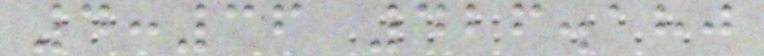4:36 426.180
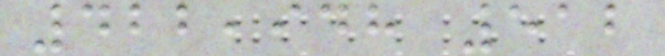422,948 512
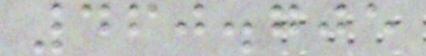460.705
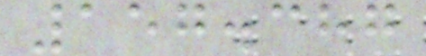157.387
